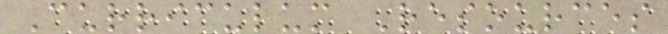Curriculum Resources
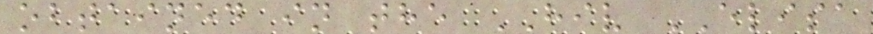obtained in the HIV ELISA
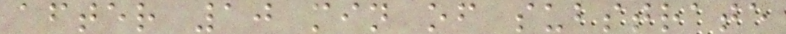after 10 min of substrate
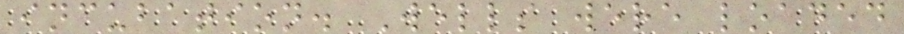incubation. Wells were loaded
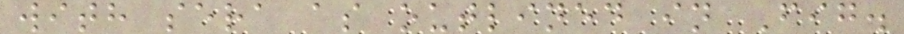with sera as outlined in Fig.
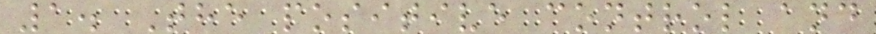1. The positive control and
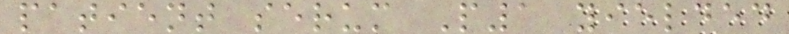patient serum P1 yielded
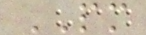PM
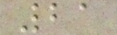21
